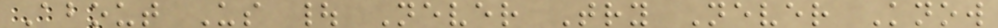About Us | Never Try Never Know
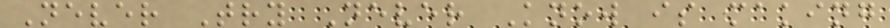Never Try Never Know is making
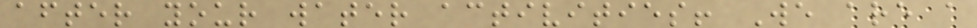after your water activities! We are a
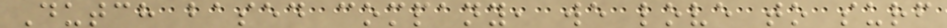Dutch based company, we love to surf
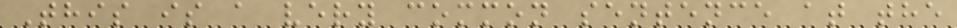This is a very common sentence at the
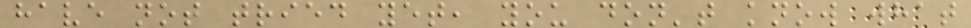have not tried yet, you don't know what
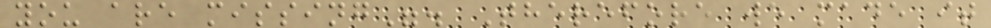you are missing". Therefore we made it
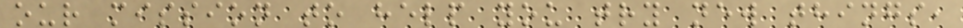our mission to help you try new things,
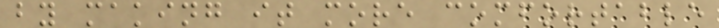by making it more comfortable
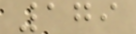179
